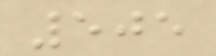505
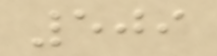509
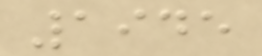1945
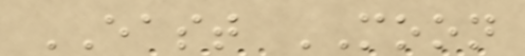EAST MOON
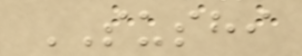SUSHI
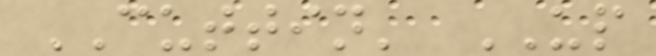CUTTIN' UP
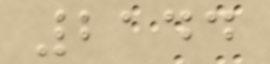2144
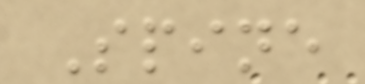Spine
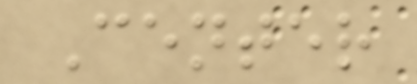Center
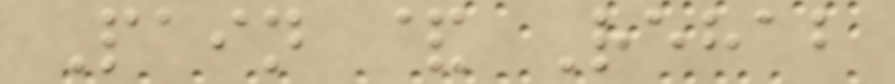Pain & Rehab
